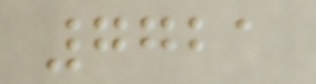7721
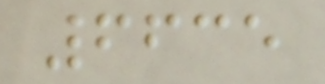6635
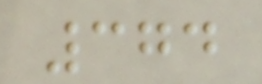374
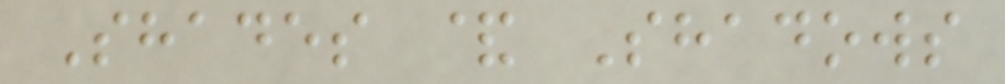Shades & Shadows
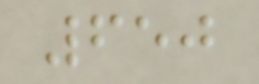650
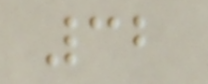32
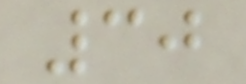30
